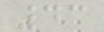43
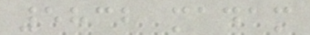5832 madam
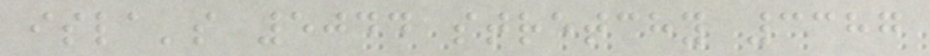isla's 5044 stretchy 3387
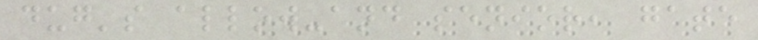dug's allow-and senior, gate
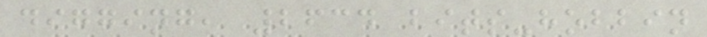digging, 2634 bits-hobbin
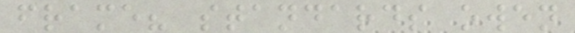frame? standards owen
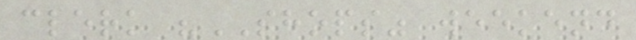clerk "SHOPS" weekend
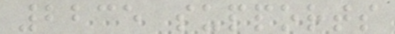2235 supports
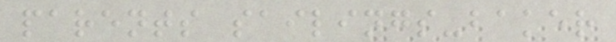parents sailings-baker
